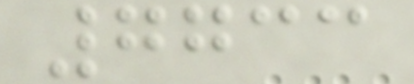7733
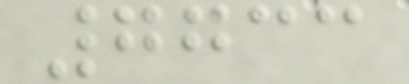7733
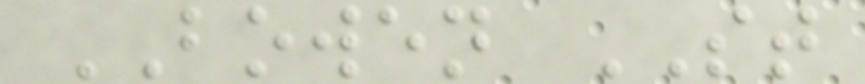BOWEN ST
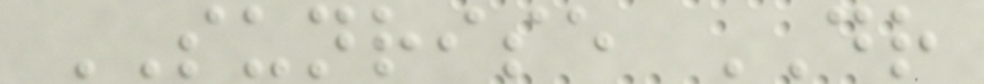SUNRISE DR
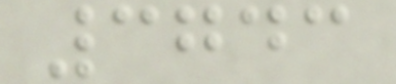3743
